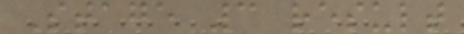Stage 3 result
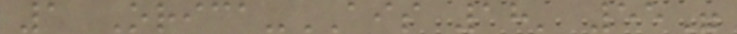1 Orica-AIS 18' 55"
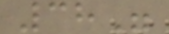38"
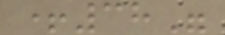+38"
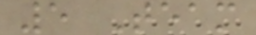5 Team
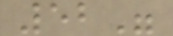52"
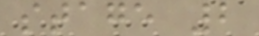stage 2
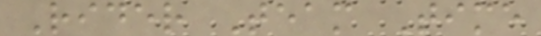Rider Team Time
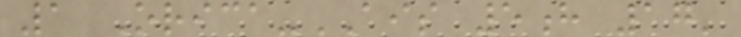1 Orica-AIS 5h 17'
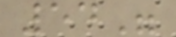54"
